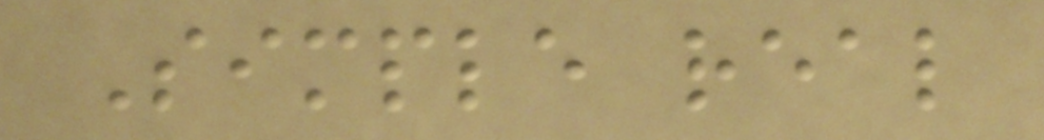Simple real
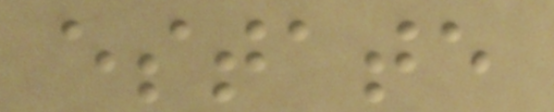estate
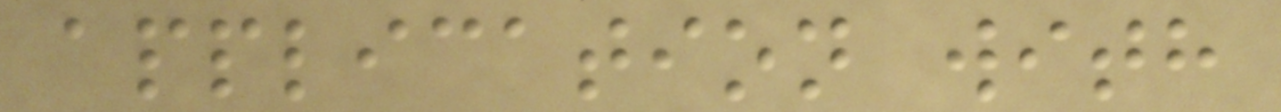application with
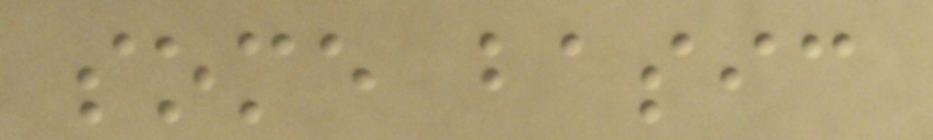some basic
